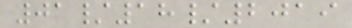01/18/2019
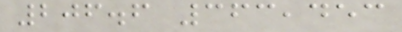206.6 363,453
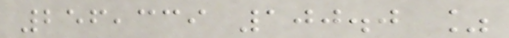256,339 100.0 %
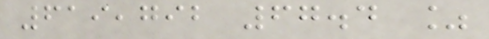619,792 67.4 %
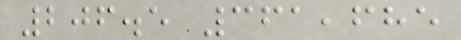206.5 361,685
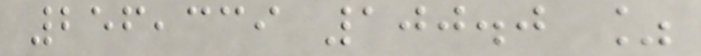256,339 100.0 %
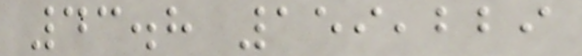43.8 159,229
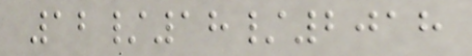12/18/2018
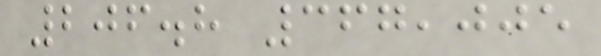206.8 367,005
